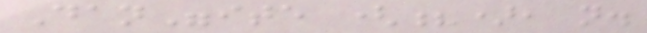Dan"ite (?), n.
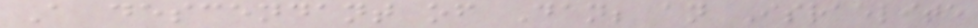A descendant of Dan; an Israelite
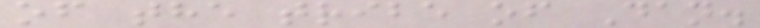of the tribe of Dan.
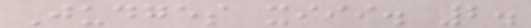Judges xiii. 2.
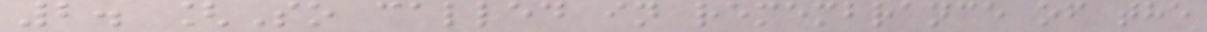2. [So called in remembrance of the
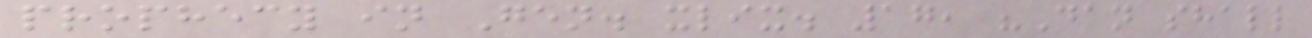prophecy in Gen. xlix. 17, "Dan shall
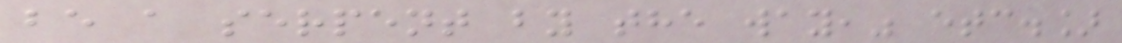be a serpent by the way," etc.]
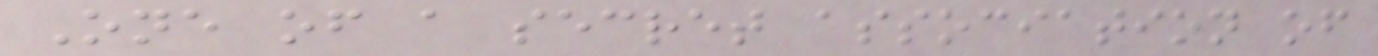One of a secret association of
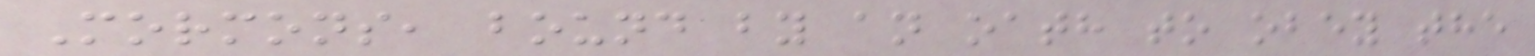Mormons, bound by an oath to obey the
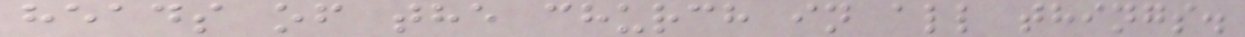heads of the church in all things.
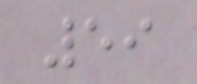59
